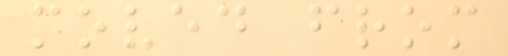moved from
